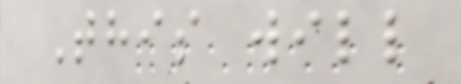This will
